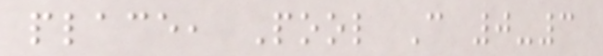place, Pool C 0-3
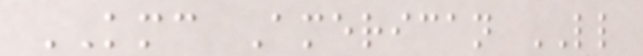KMC American LL
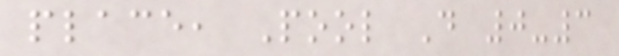place, Pool D 0-3
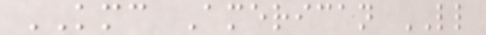KMC American LL
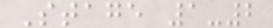Stage 1-2
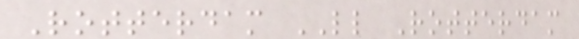Rotterdam LL Rotterdam
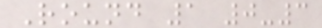Round 1 0-3
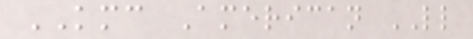KMC American LL
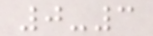0-3
